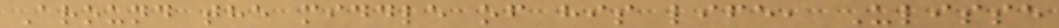Around the middle of his life, Ulisse
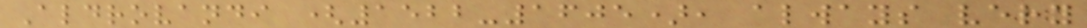Aldrovandi (1522-1605), always very
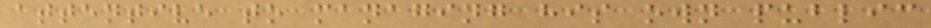attentive to managing his own public
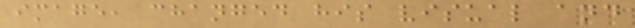image, changed his visual and
